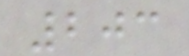203
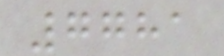7781
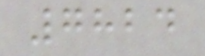7824
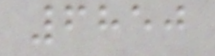6850
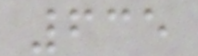635
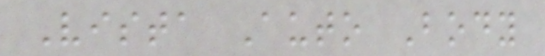Vista Auto Body
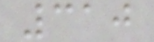310
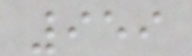959
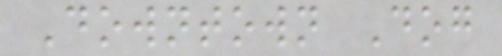Downtown Dog
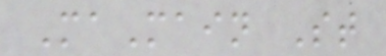MaMain St
